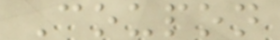Coupon
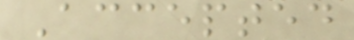Accepted
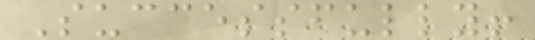Successfully!
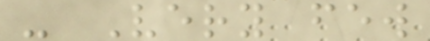- Very few
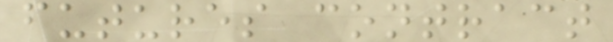futures contract
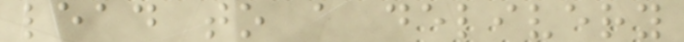lead to a delivery
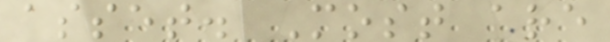asset. Most are
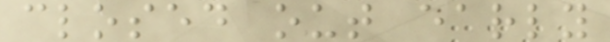closed out early
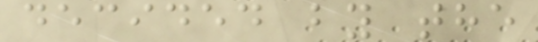decided by the
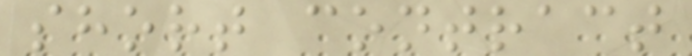short contract
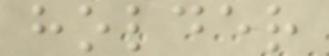holder
